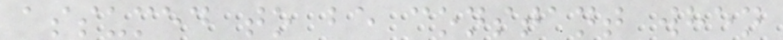assumed to be constant when
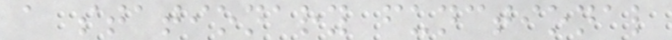a stationary functional
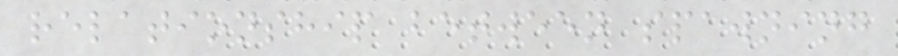relationship between spawning
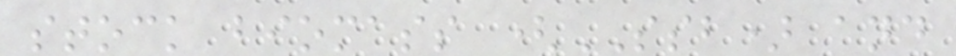stock biomass (SSB) and
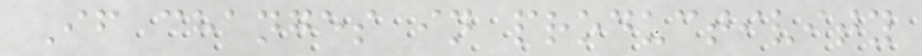If changes in productivity
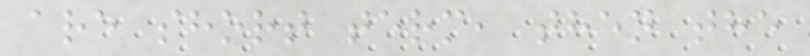are short term, then the
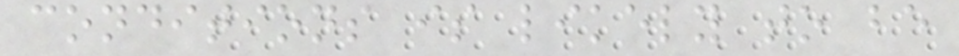conditions is likely to be
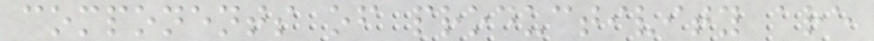components of productivity are
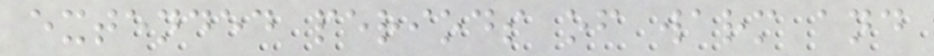extended periods of warm and
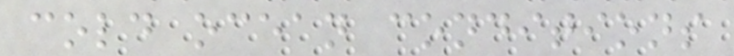cold ocean conditions
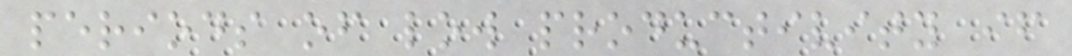periods of low productivity if
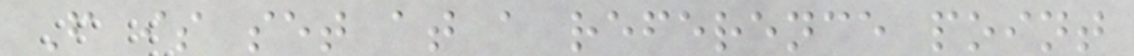F is set at a reference point
